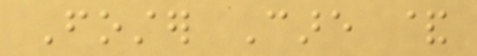Foster Care &
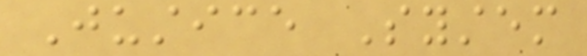Justice System
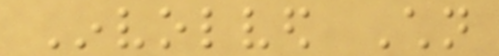Involved Children
